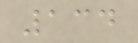134
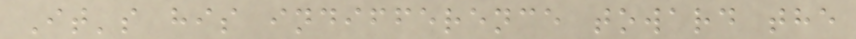It's his indifference toward the
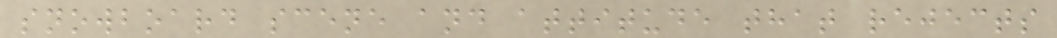snowboard scene and attitude that rejects
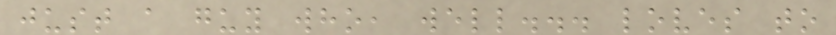just a guy who, well... loves to
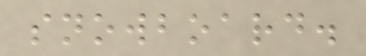snowboard.
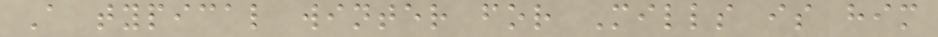A typical winter for Mills is him
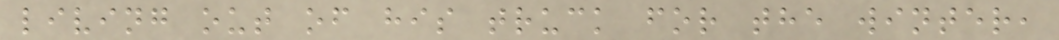living out of his truck for the winter,
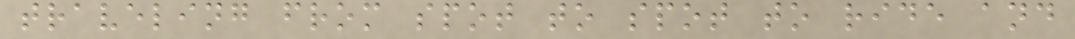traveling from spot to spot to ride and
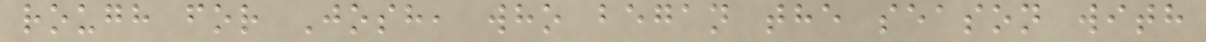rough for Josh, who began the season with
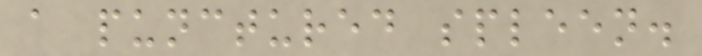a punctured spleen.
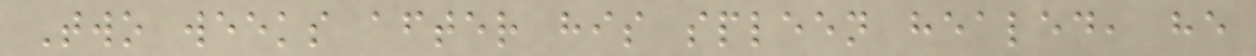Two weeks after his spleen healed, he
